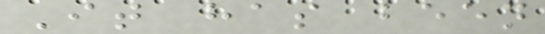It has been
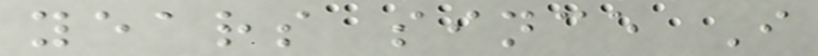years since I
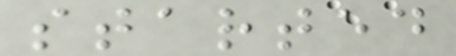started
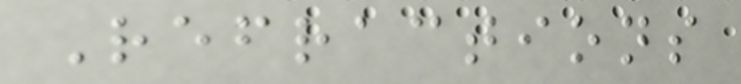Refractions
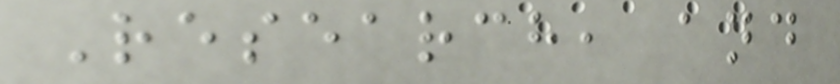Research, and
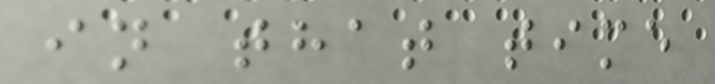in that time
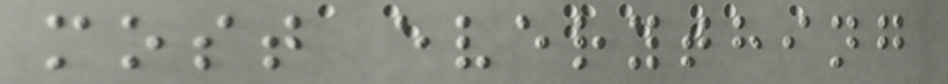most everything
